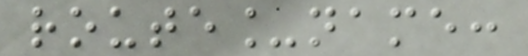route_name:
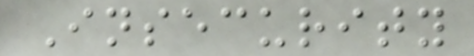Insecurity
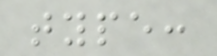type:
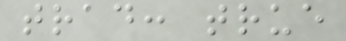trad: true
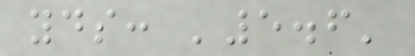yds: '5.6'
